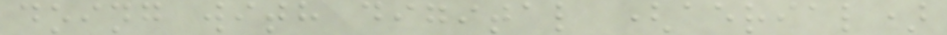doing with digital (aerial)
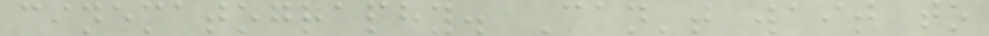cinematography. Can't wait to
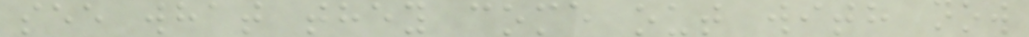see what they come out with now
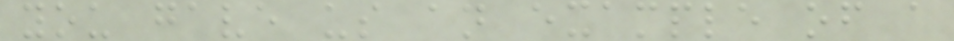you gave us an example of a
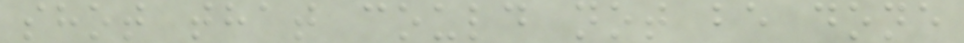shot that could not be done
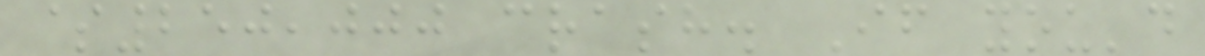$250,000 crash. If you'd
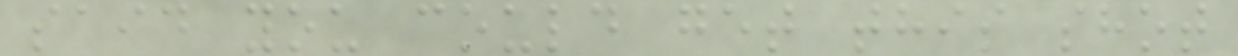said you could get this shot
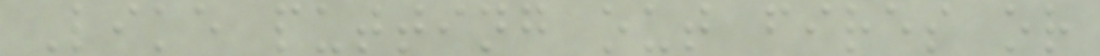Like putting out fires or
